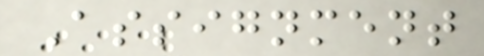Assignment
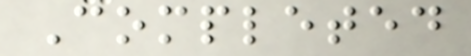Completed
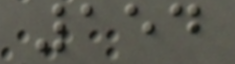154
